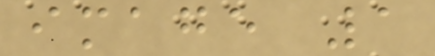image 1
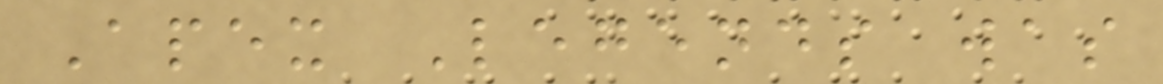Apex Legends was
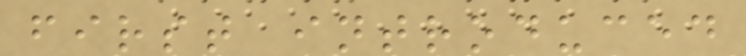first introduced
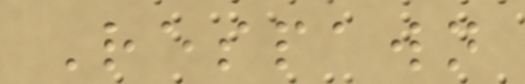Respawn
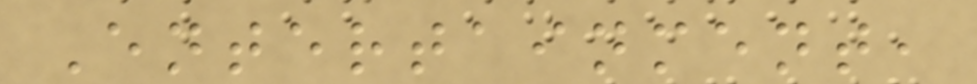Entertainment,
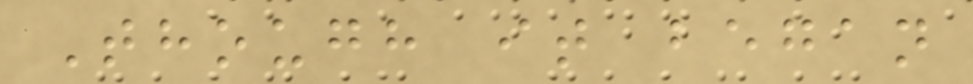Though it began
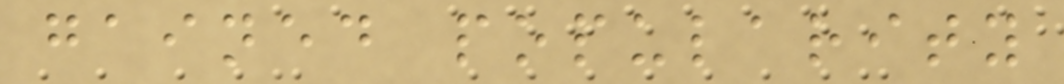gained popularity
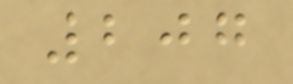207
